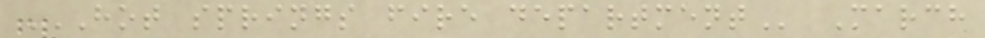HOT SPRINGS FIRE DEPARTMENT March
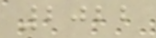2022
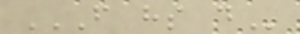F HS D
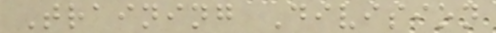Training Division
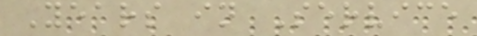Years in Service
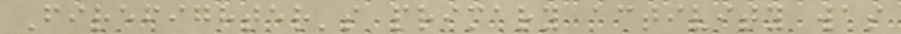Firefighter's primary activity was
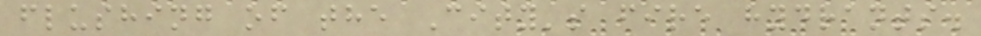flushing of the City's fire hydrants.
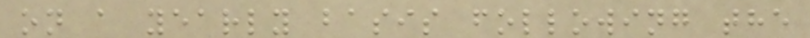on a yearly basis following the
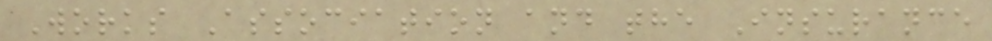Works Association and the Insurance
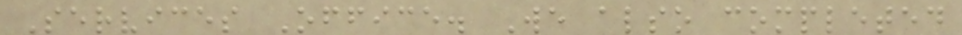Services Office. We also completed
